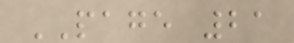PAGE 21
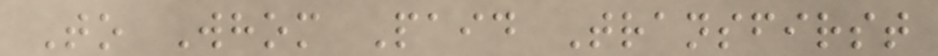To Whom Paid Transfirst
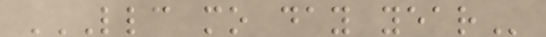LLC MO DAY YEAR
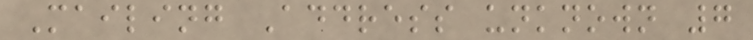Mailing Address unknown 7
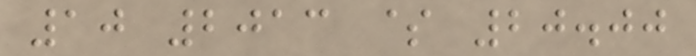10 2013 $ 20.00
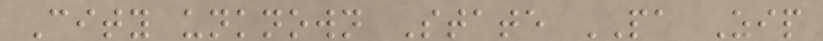City unknown State PA Zip
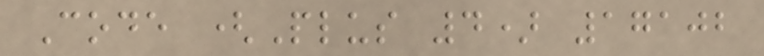Code (Plus 4) 17102
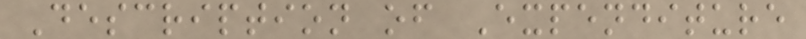Description of Expenditure
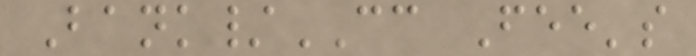Bank/CC Fee's
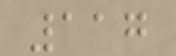117
